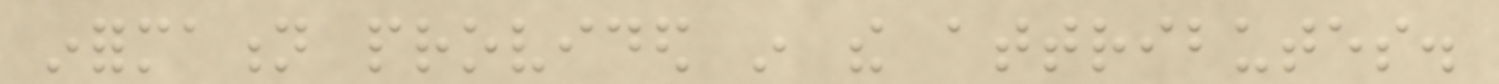information provided in the attributes.
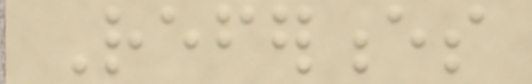References
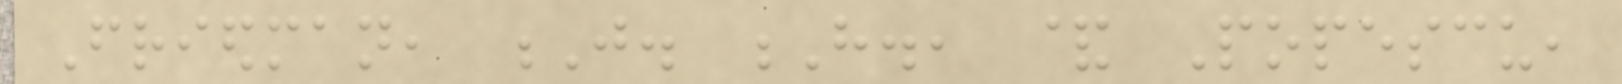Friedman, J. H., & Popescu,
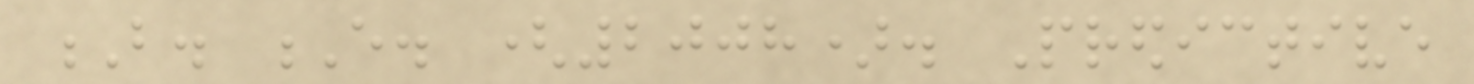B. E. (2008). Predictive
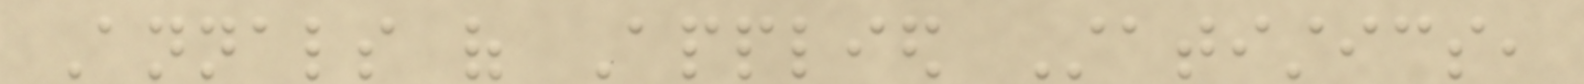Annals of Applied Statistics,
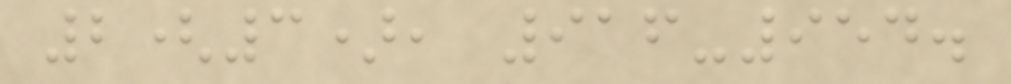2(3), 916-954.
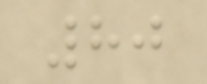80
